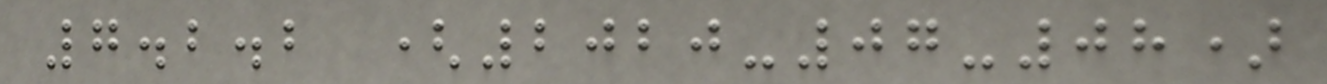7.2.2 (2020-07-08)
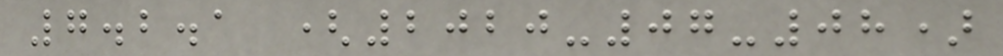7.2.1 (2020-07-08)
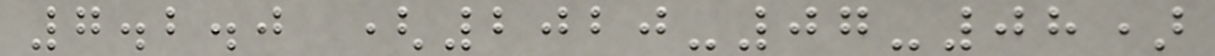7.2.0 (2020-07-08)
